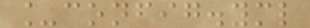_config.yml
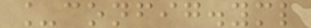_config.yml
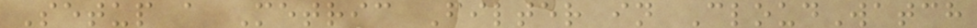Setup a Metric Filter in CloudWatch
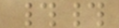##
